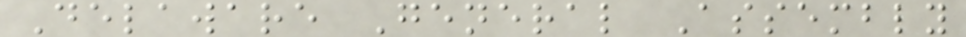Delaware General Assembly
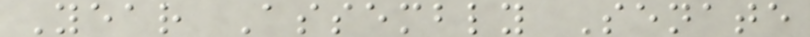Year Assembly Senate
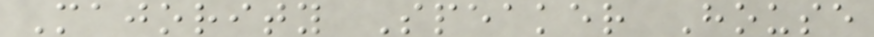Majority Speaker House
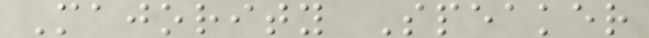Majority Speaker
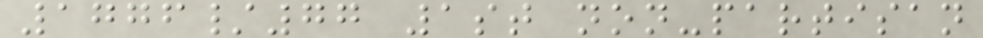1776/77 1st non-partisan
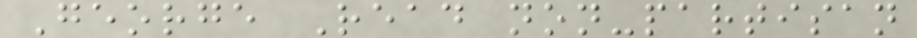George Read non-partisan
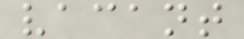vacant
